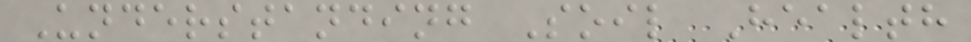Understanding Soil Health
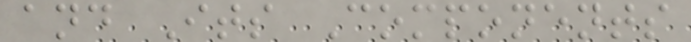and Its Components
